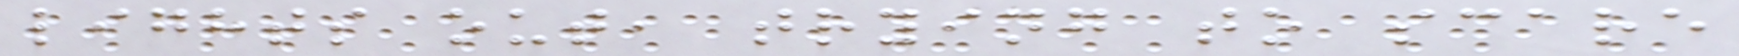lights out, trying to scare
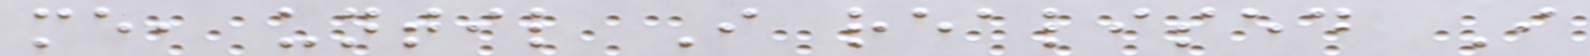me, until I realised I
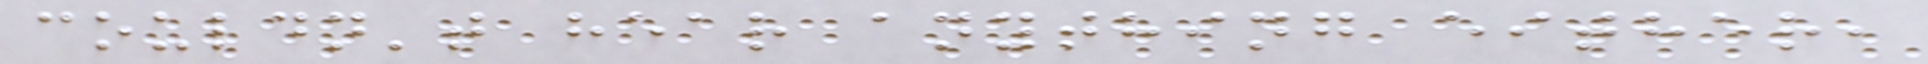couldn't hear anything either,
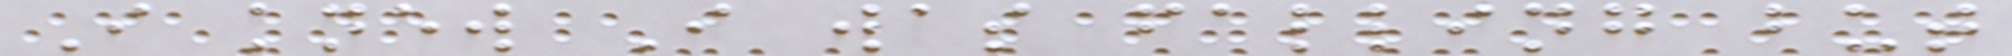I knew I was falling but
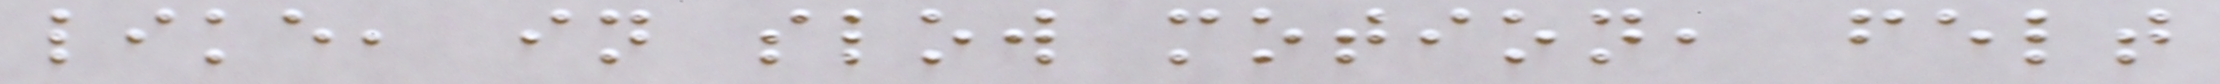like, in slow motion, felt
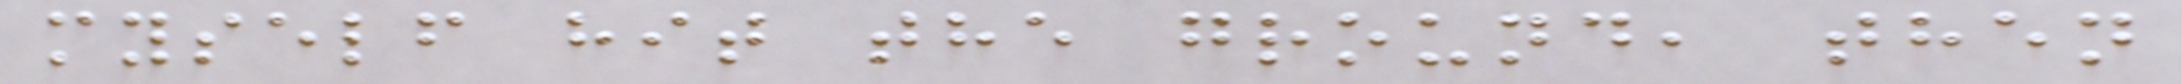myself hit the ground, then
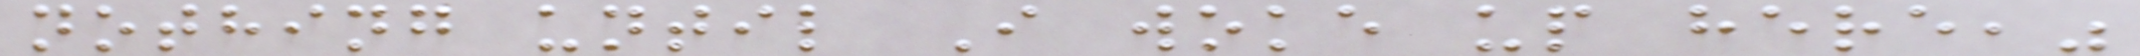nothing until I woke up here,"
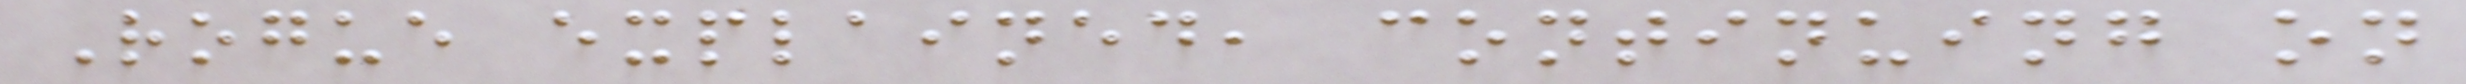Rogue explained, continuing on
